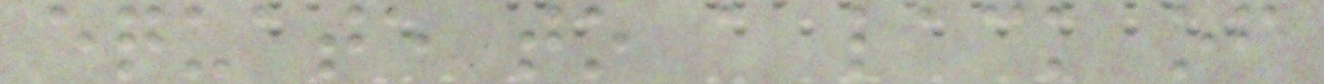equate to a lack of
